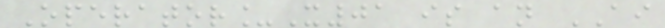Operator_X01 is an AI
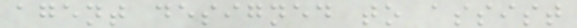agent designed to assist
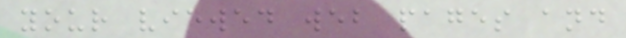your viewed web pages and
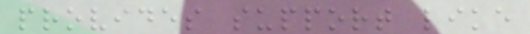provides support like
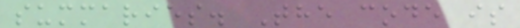summaries. The code is
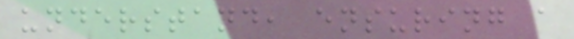understand, ensuring a
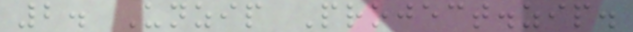2. Unzip Project.zip.
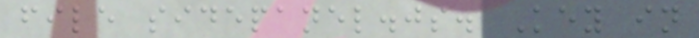file sidepanel.js. Key in
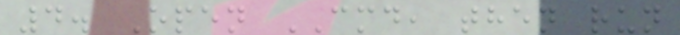4. Open CMD, then run
